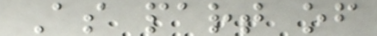As part of
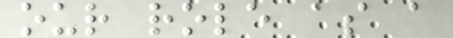our role as a
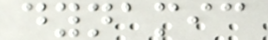dynamic
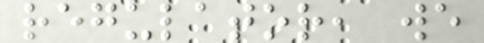regulator, we
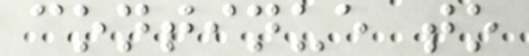continue to
